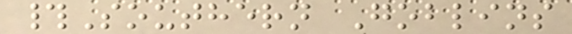#Southern Goblins
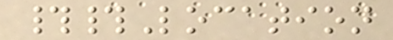##Location
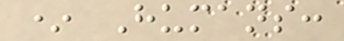* Humans:
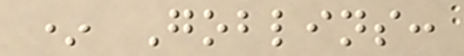* Goblins:
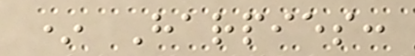* Harpies:
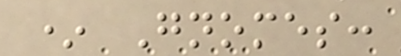* Gnomes:
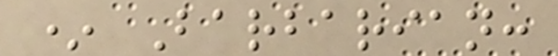* Barbarian:
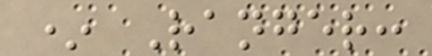* Ranger:
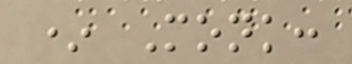* Monk:
